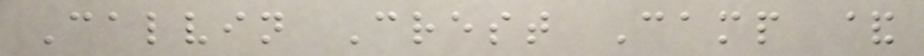Calvin Crest Camp &
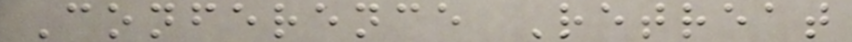Conference Retreat
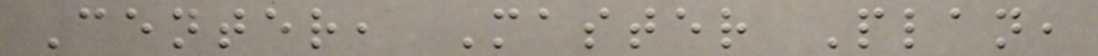Center, Master Plan,
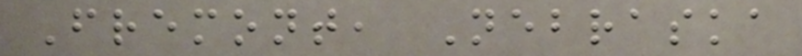Fremont, Nebraska
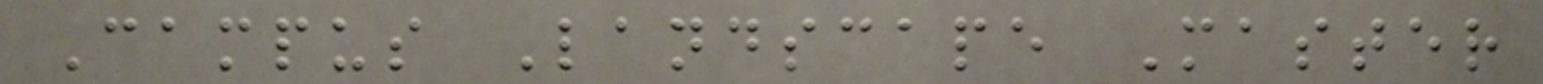Campus Landscape Master
